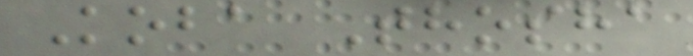Koba Thosha
